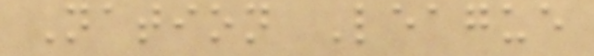Nation League
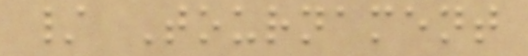/ Tournament
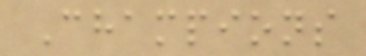Champions
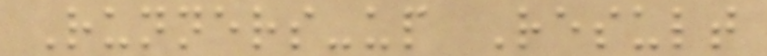Runners-up Result
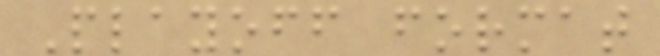Playoff format
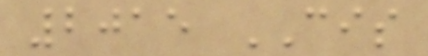2015 CIS
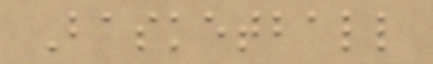Basketball
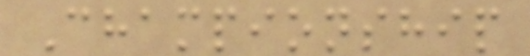Championship
